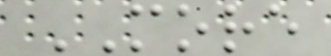MORE
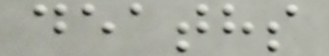deaths
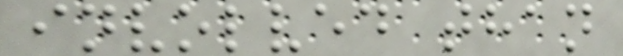involved than
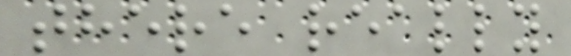there really
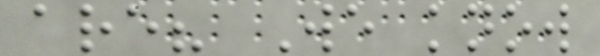are? We know
